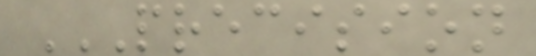PRECISION
